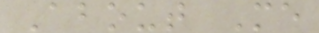About Me
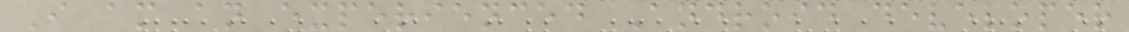I am an experienced Android developer
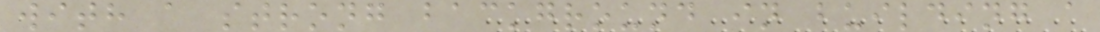with a strong background in building a
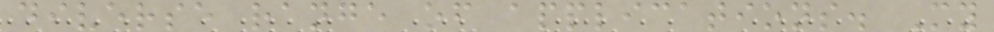diverse range of applications. My
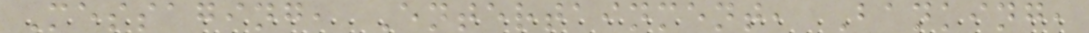Messaging, Entertainment, Banking,
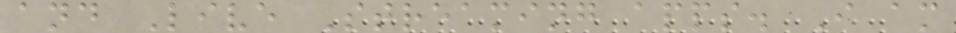and Live Streaming apps. I am
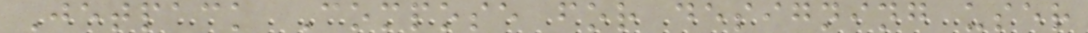Jetpack Compose for designing user
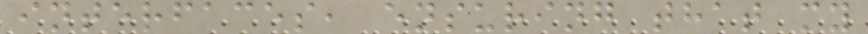interfaces, ensuring that my
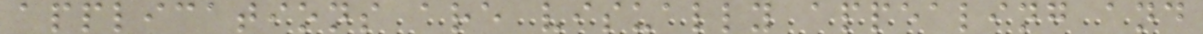applications are visually appealing and
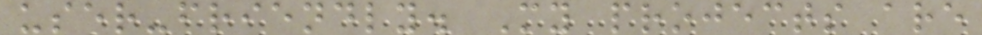user-friendly. My projects are
